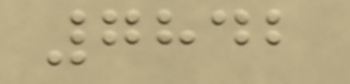7842
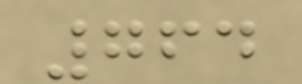764
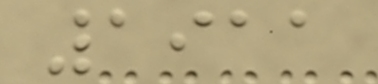1911
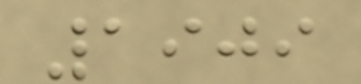1909
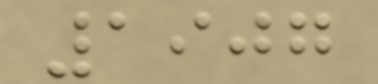1907
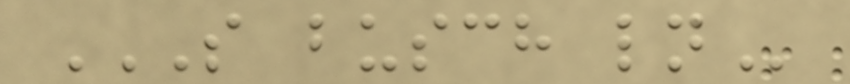S BUSCH LN
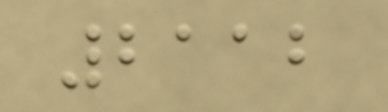2112
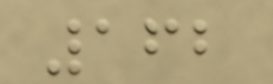162
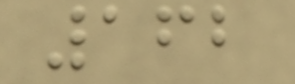162
